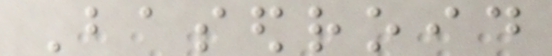Basedroid
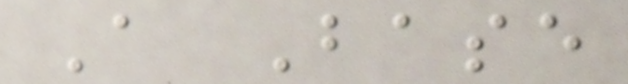A Base
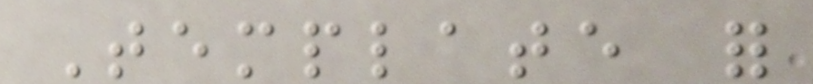Template for
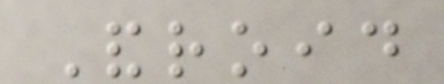Android
